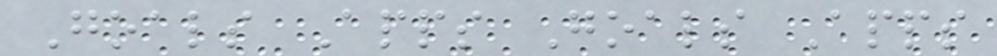Goals Apps Goals Apps
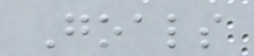Goals
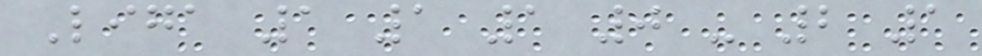Liga 1 1 1 0 - 2 1
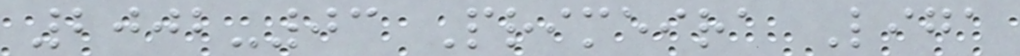2002-03 Primeira Liga
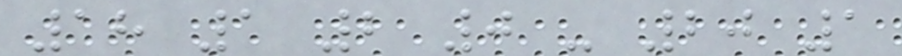18 1 2 0 - 20 1
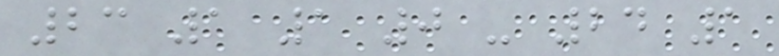23 1 1 0 - 24 1
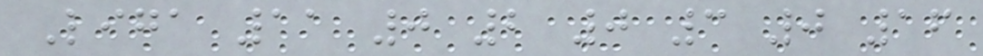Liga 11 0 2 0 3 0 16
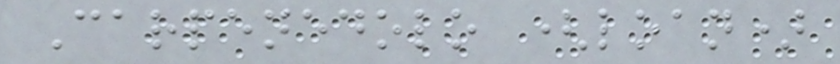Carpenedolo (loan)
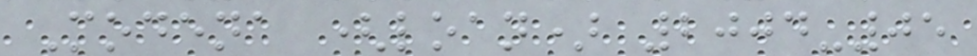Modena (loan) 2004-05
